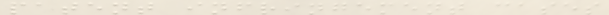patent infringement cases
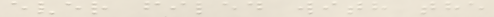ever filed with the
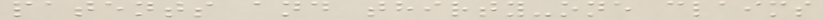patents and thirty-one claims
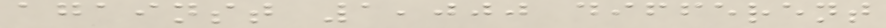against 1,000 different
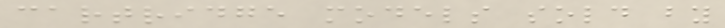cartridge models sold by
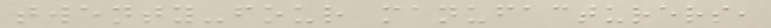twenty-four manufacturers,
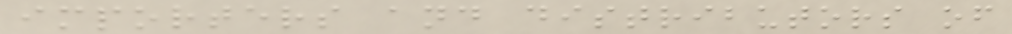importers and distributors of
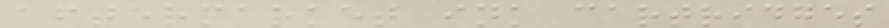aftermarket ink cartridges
